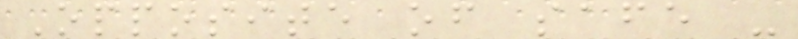Opposite of safe -
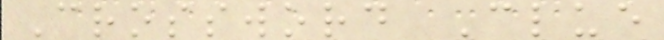Crossword Clue
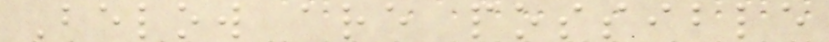Below are possible
